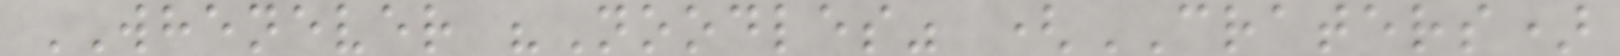WHENEVER "Noodles" (CRATERS)
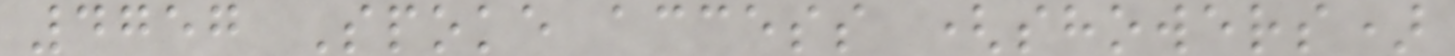4757 Spoke access (showers)
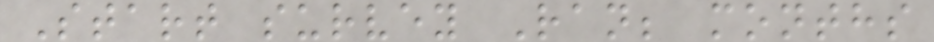Start survey Ran; months
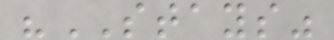"STAYS"
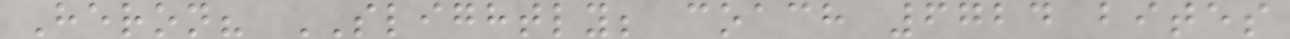Heron? SLIGHTLY; coach 6724 bites
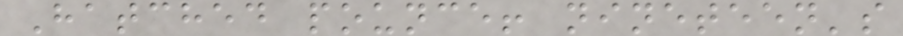Hatched pounce! nineteen's
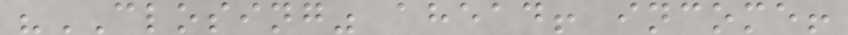"CLOSING" ahead! income!
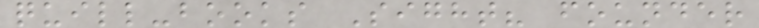quill-books Sight? founder
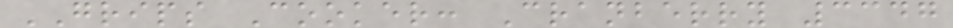GRIPS Cooker: Cranberry 3347
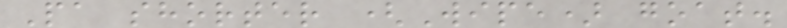Pa shorter (Wipe) goat.
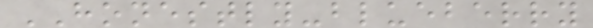HONESTLY-blueberry
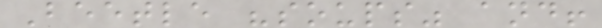Beetle "soups" and!
